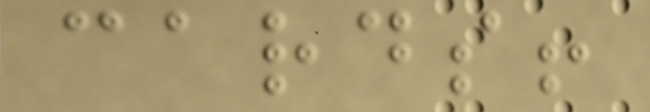cards!
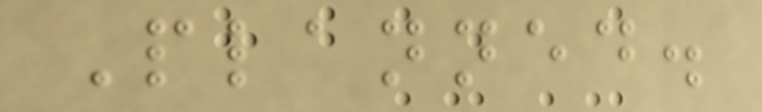Planned.
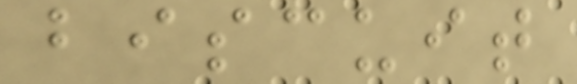biscuit
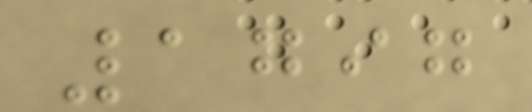1797
